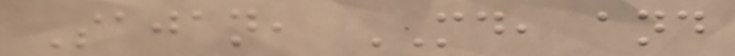Sajan, MD, and
